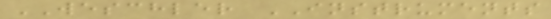WESCHLER INSTRUMENTS
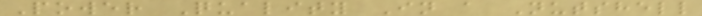Power Quality In a Nutshell
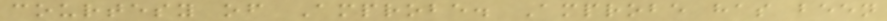courtesy of Amprobe. Amprobe has been
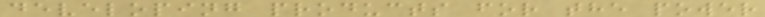developing products for the power
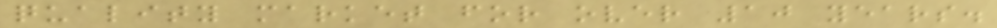quality market for over 10 years.
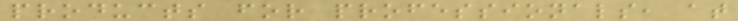products for professionals, at
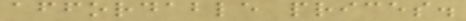affordable prices.
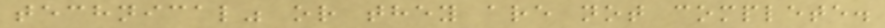technical" or they are not complete.
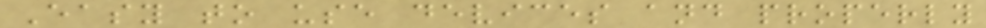Easy to use devices and properly
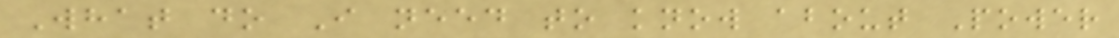What do I need to know about Power
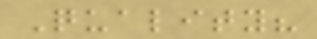Quality?
